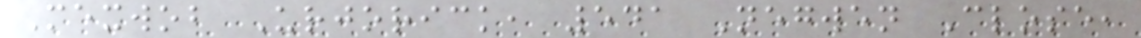Mexwob Urjorick, 541 Negwen Close,
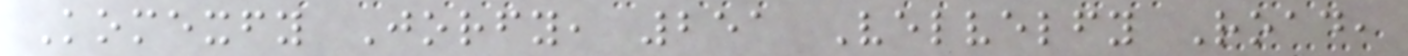Komexfy Jorfy, 251 Velvelfy Road,
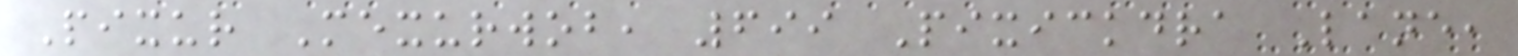Pixur Mexurwob, 699 Pixickdra Lane,
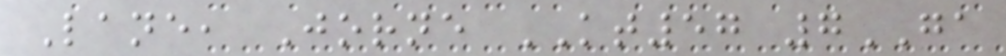Lane, Jorne KT57 7GA
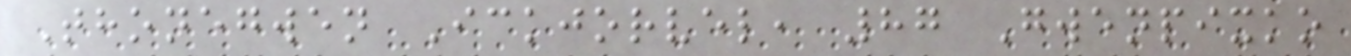Thonegwen Ickjorvel, 87 Gwenpixko
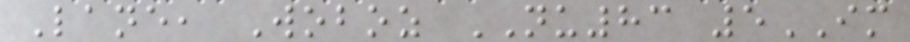Lane, Woboz NU83 5IM
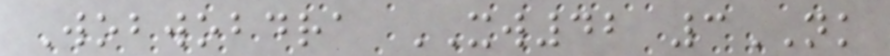Wobwobdra XW42 3NK
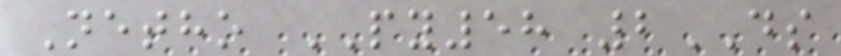Netho PY58 2DS
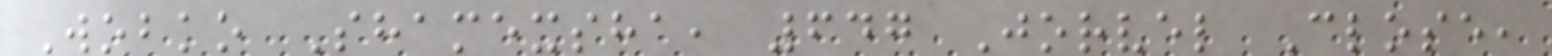Wobko Shamexsha, 647 Jorvel Close,
